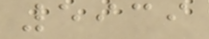5939
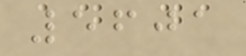5601
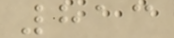813
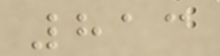813
